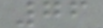76
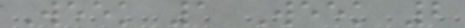Week 1 Week 2
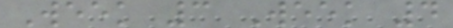Week 3 Week 4
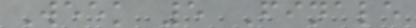Week 5 Finale
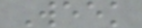Week
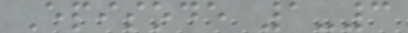Episode 1-3
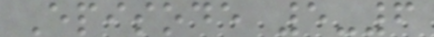Episode 5-6
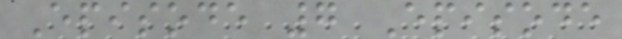Episode 7 Episode
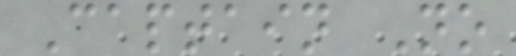Captain No
